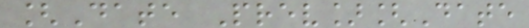[Date Prev][Date
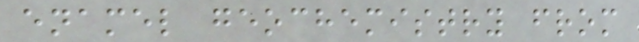enamel geochemistry from
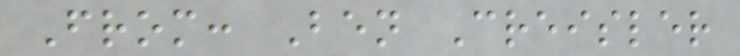From: Ben Creisler
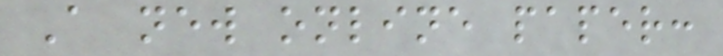A new online paper:
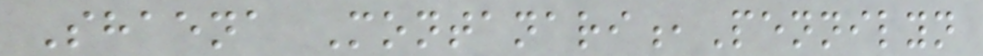Shaena Montanari,Pennilyn
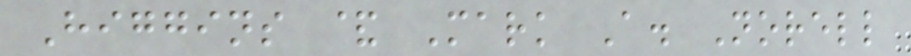Higgins & Mark A. Norell
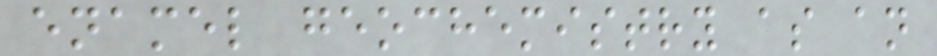enamel geochemistry as an
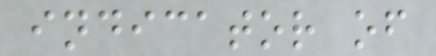indicator of
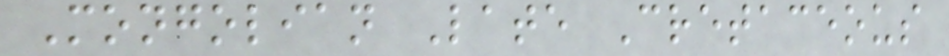Mongolian Late Cretaceous
